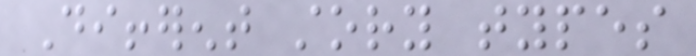Different story types
